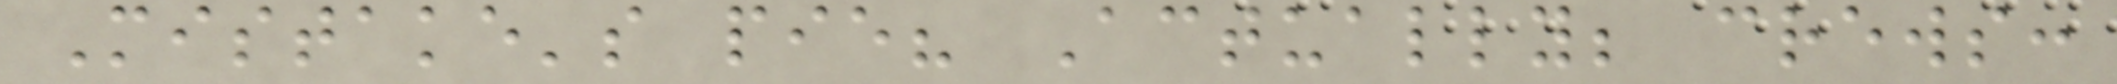Mistake's pie? Actually; crews:
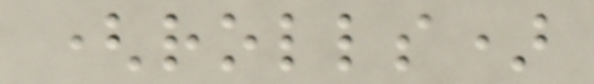(rolls)
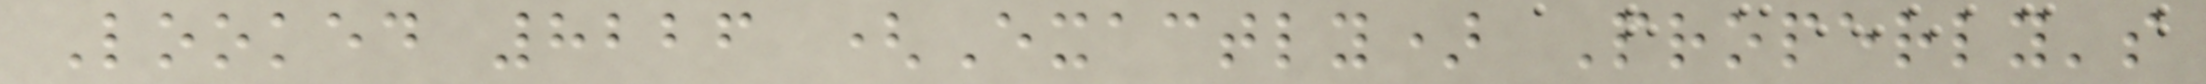Looked 8226 (Exactly) Properly's
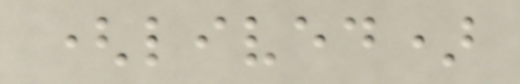(lived)
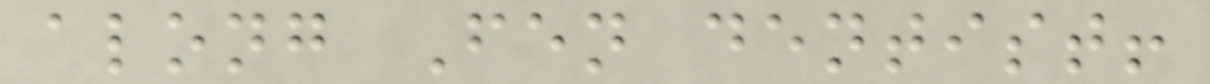along Fen dentist!
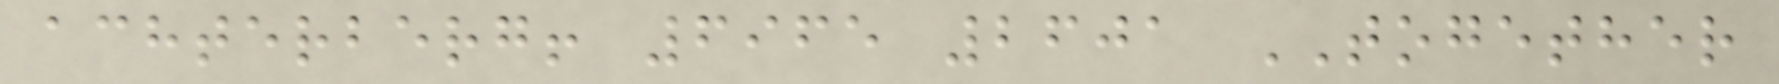achterberg! 6965 2601 TOGETHER
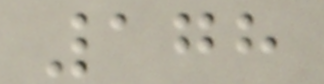178
